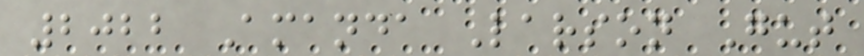2022 Amanda Larson Gut
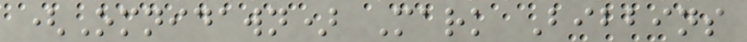(Omnidawn) Mark Bibbins
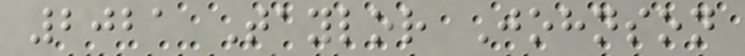2021 Taylor Johnson
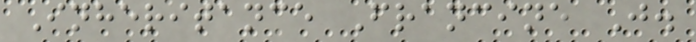Inheritance Francine J.
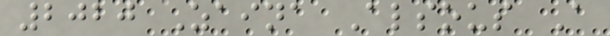2020 Zaina Alsous A
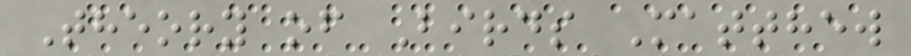Theory of Birds Matthew
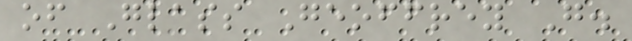of Glass Geoffrey G.
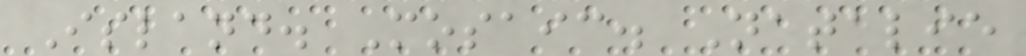Island. Mosaic. Natalie
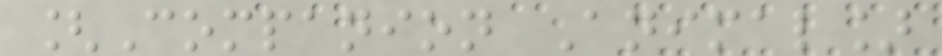[Companion Animal]
